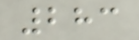283
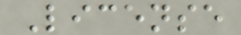License
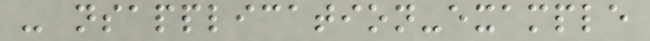- nsapplication-example
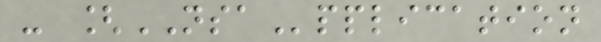- [NSApplication
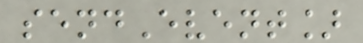sendEvent]
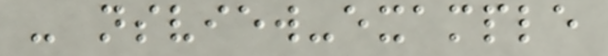- nsview-example
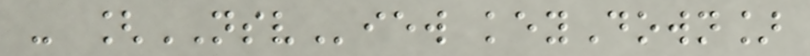- [NSView keyDown]
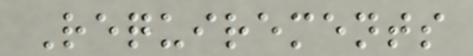Requirements
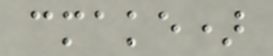cmake)
